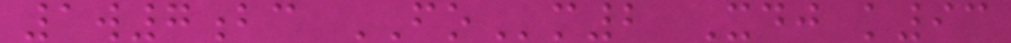1w7bc FOm2 Xdj k93
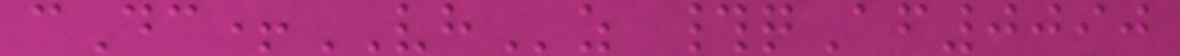cDc+VHz #qAf0090
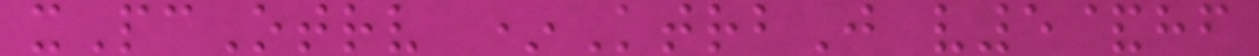xPcOtrv *KtrbJ v5&hf
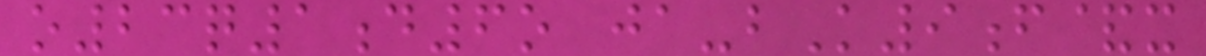o23q1d6o ja-bK9f&x
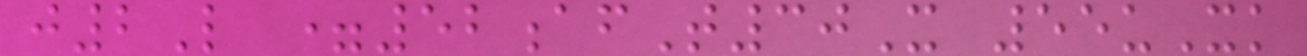j2L =52afT30X 55uXk
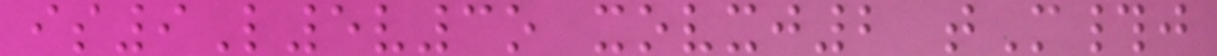is9L5v3o xovxj2 tM#j
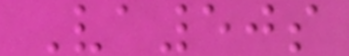Va50s
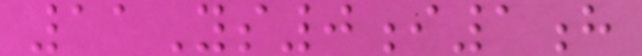11Ys0i1h
